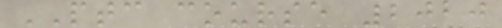PTC course 2020
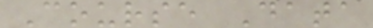Course Data
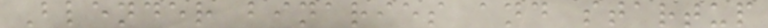Blender binaries and startup
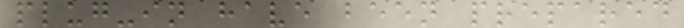plug-in have been prepared
